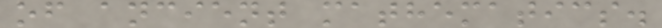of ancient mathematics.
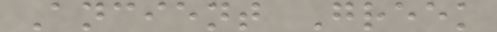Ancient Greek
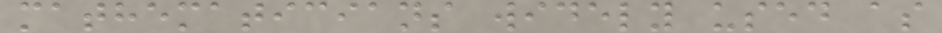mathematicians widely used as
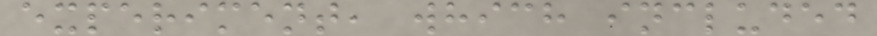experiment, which included
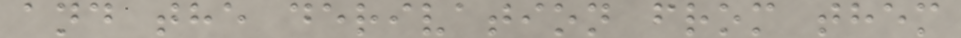and the derivation from them
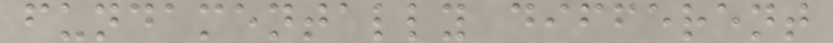fundamentally different
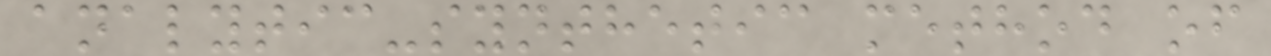analytic-synthetic method of
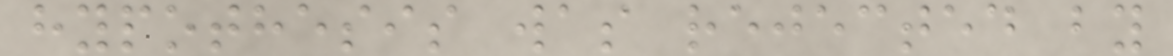hypothesis was rejected by
